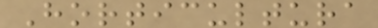Horticultura
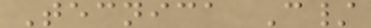Tecnica C/
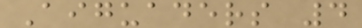Aiguaders 4
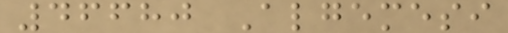46680 Algemesi
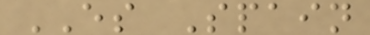ES Spain
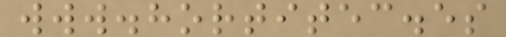www.hortitec.es
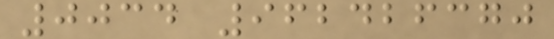0034 962426370
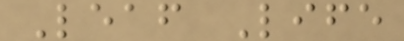Leaf Life
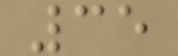35
